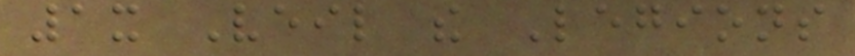1x Veil the Legions
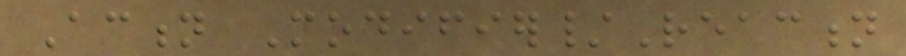Action Modifier/Reaction
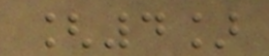[4]
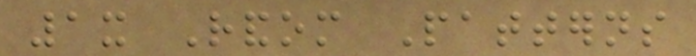1x Random Patterns
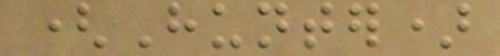(Hunter)
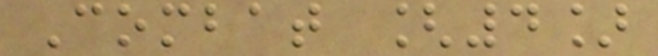Combat [4]
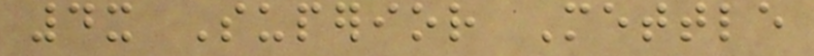4x Superior Mettle
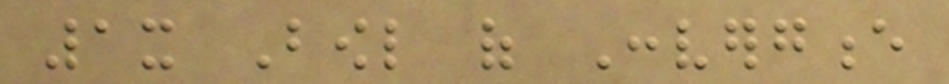1x Bowl of Convergence
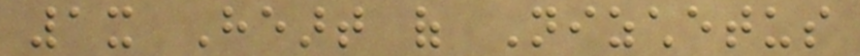1x Heart of Nizchetus
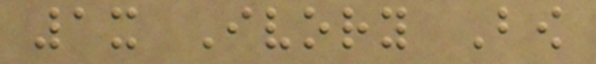1x Ivory Bow
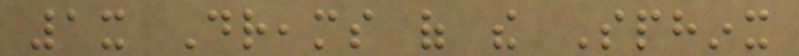1x Dreams of the Sphinx
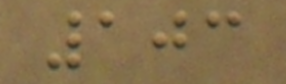103
